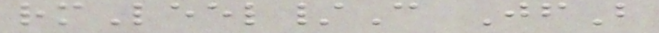rmLeel/C JfB
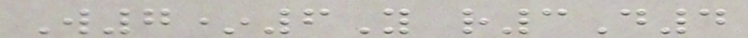W7*6Y r3D4
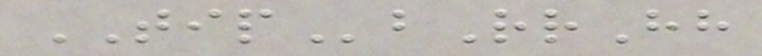TIPbRrHh
